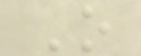O
